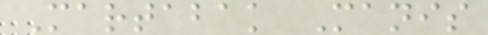Martabak Manis
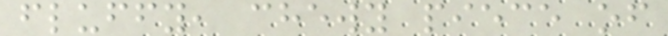fluffy, chewy piece of
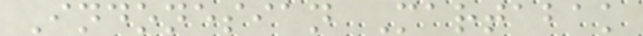Indonesian Martabak
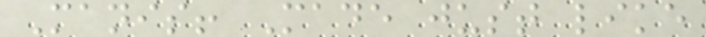Manis! Made just like
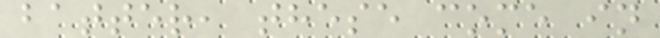batter, these come in
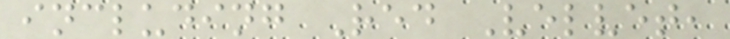including Red Velvet,
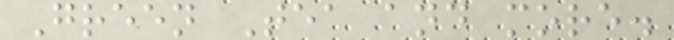Green Tea and more.
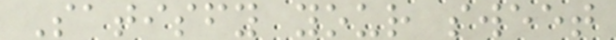Satisfy your sweet
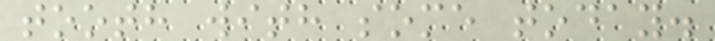tooth with some today.
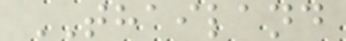THAILAND
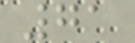71
